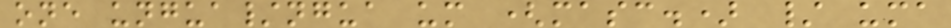one ungua/ngua um (masc.) / uma
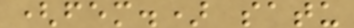(fem.) satu
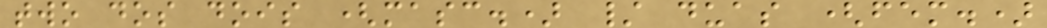two dos dois (masc.) / duas (fem.)
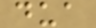dua
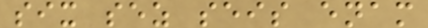six sez seis enam
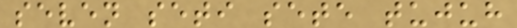seven seti sete tujuh
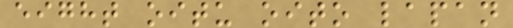eight oitu oito lapan
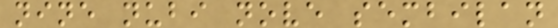nine nubi nove sembilan
